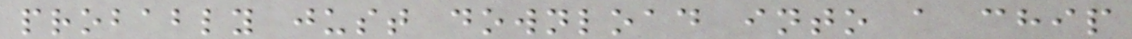probably just download into a chip
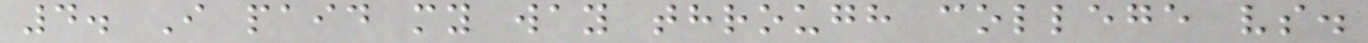4. I paid my way through college vs.
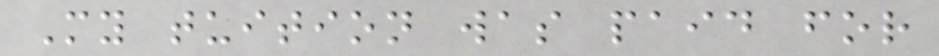My tuition was paid for
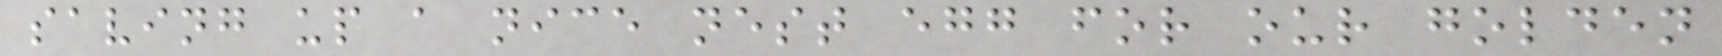saving up a nice nest egg for our golden
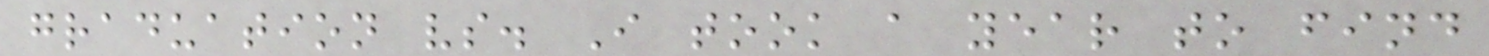graduation vs. I took a year to find
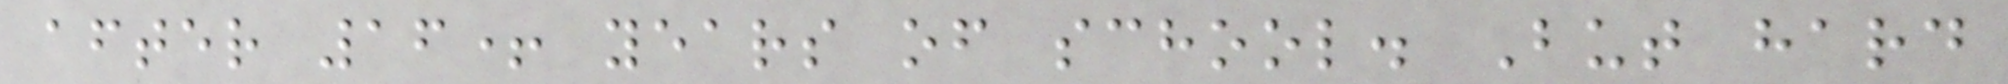after 16+ years of school. But hard
